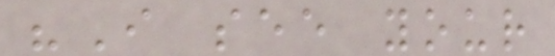"I see your
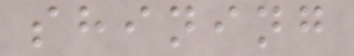shining
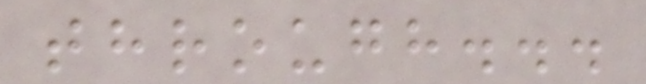through...
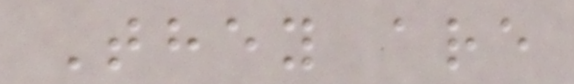They are
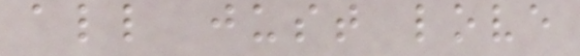all just love
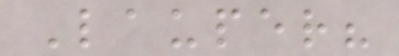Lauper?
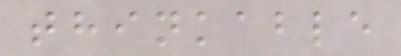thinkable
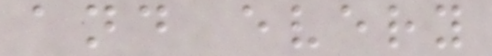and every
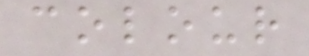colour
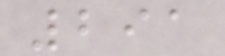291
